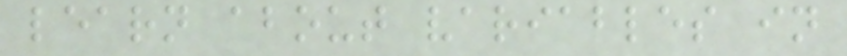learn about variables in
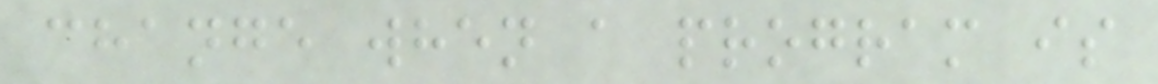change when a program is
